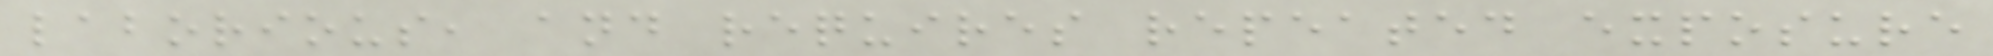laborious, and requires repeated exposure
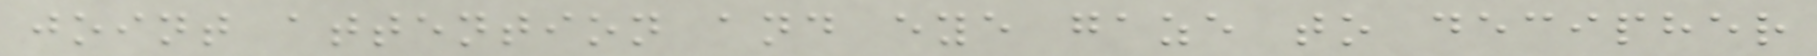joint attention and eye gaze to decipher
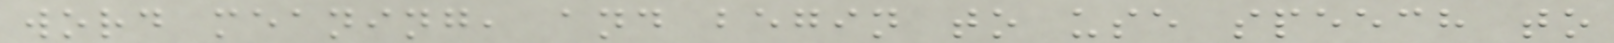word meaning, and begin to use speech to
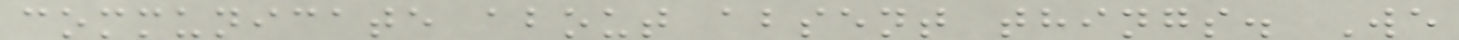communicate about absent things. We
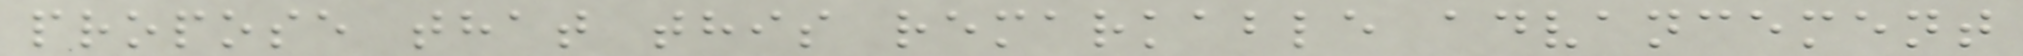propose that this remarkable advancement
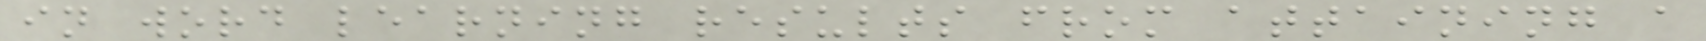in word learning results from attaining a
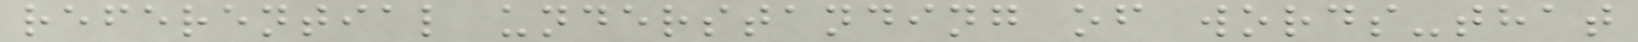referential understanding of words-that
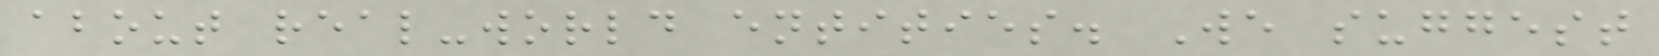about real-world entities. We suggest
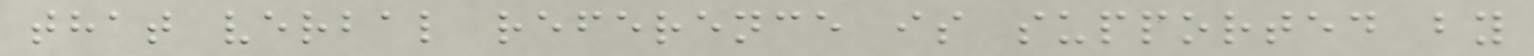that verbal reference is supported by
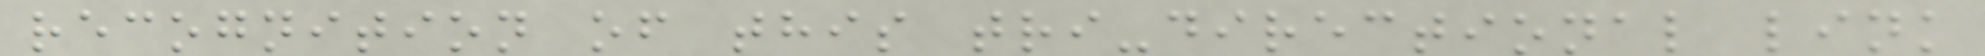recognition of this tri-directional link
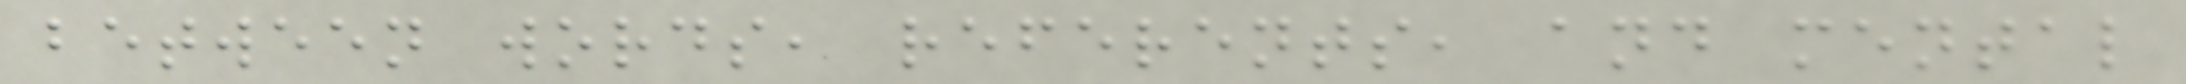between words, referents, and mental
